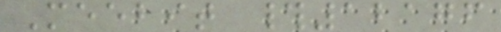Meebit #12176
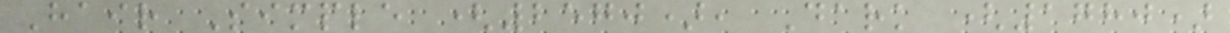Hair Simple (2570), Dark (1780)
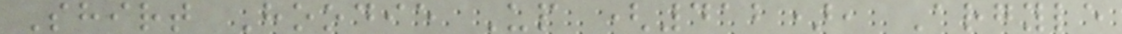Shirt Hoodie Up (412), Argyle
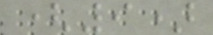(9)
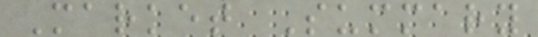Market Summary
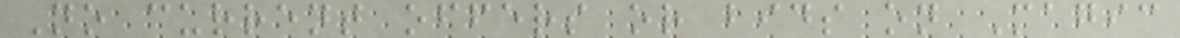No current offers or bids on Magic
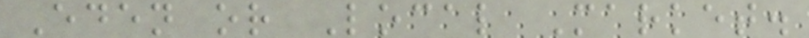Eden or Local Market.
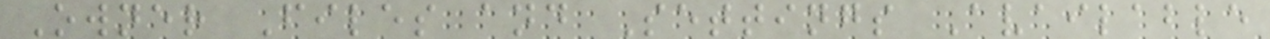Owner Files and Settings Available
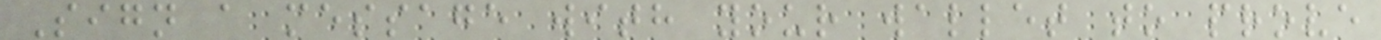Sign a message with your wallet to prove
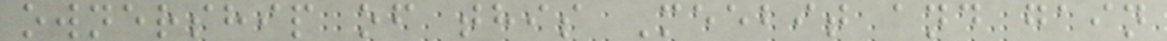ownership of this Meebit and gain
